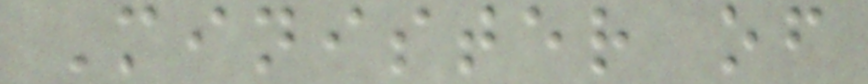Minister of
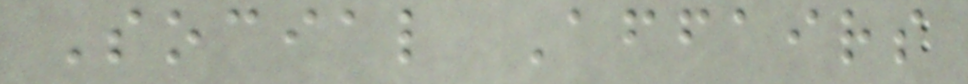Social Affairs
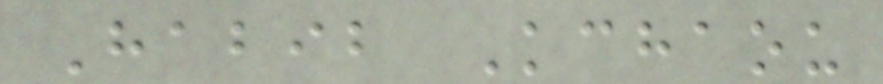Habib Kchaou
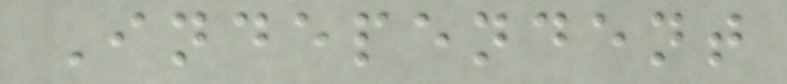Independent
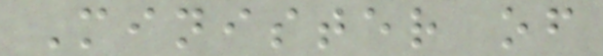Minister of
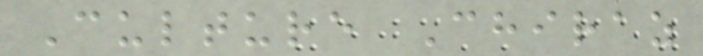Culture Chiraz
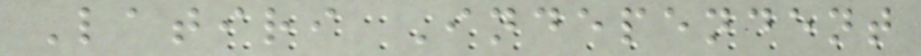Latiri Independent
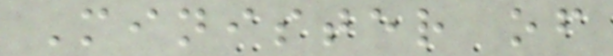Minister of
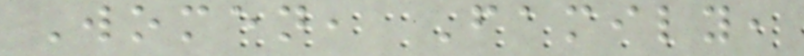Women, Family,
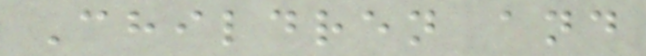Children and
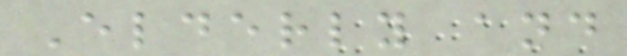Elderly and
